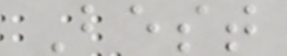Best
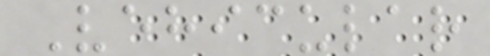Vehicular
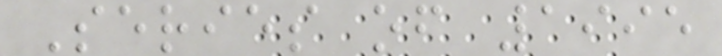Series of 1995
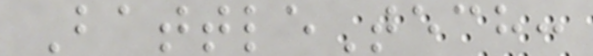BattleTech:
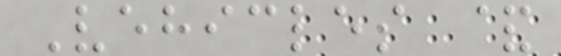Vehicles &
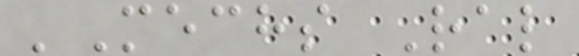'Mechs Ral
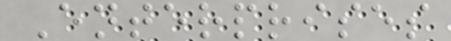Enterprises
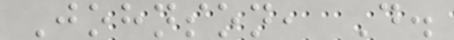Johnson, D.
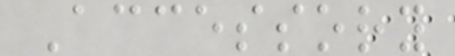Accessory
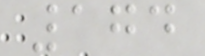174
